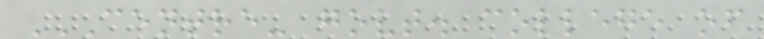CENTRE- GOVT. COLLEGE OF
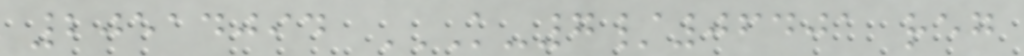20514094 K-7/06401 REG
